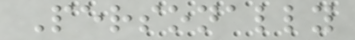Personally
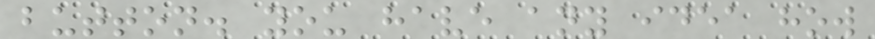button. you have any idea how
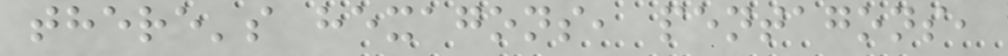there's hexagons, pentagons,
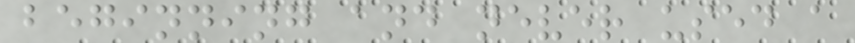beginning and never used a
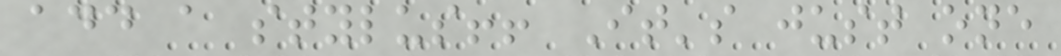add a stylus!! It's just one
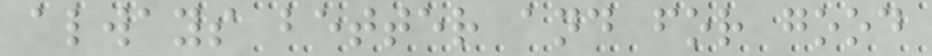always better and for good
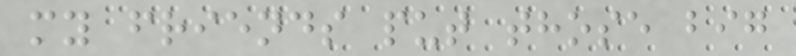my friends put those big
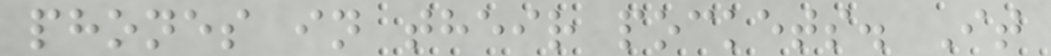phones in their pockets. It
